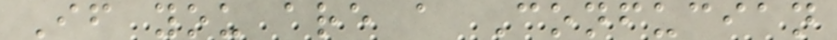If you are a Confucian
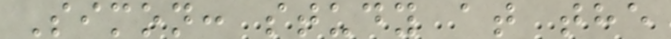Simon: study at the
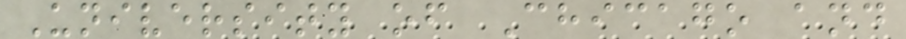University of Chicago and
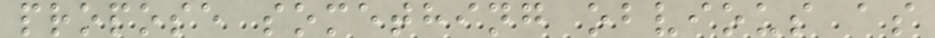propose something obvious as
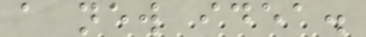a new idea.
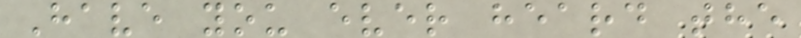Have you ever heard the
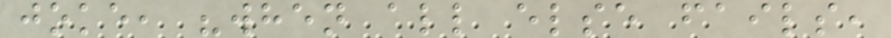joke, "when all else fails,
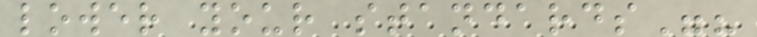lower your standards"?
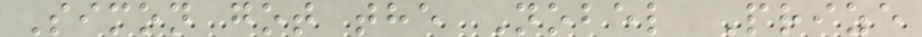Simon got the Nobel Prize
